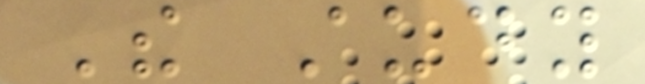The study
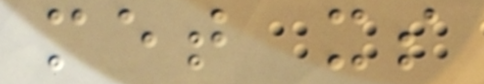met its
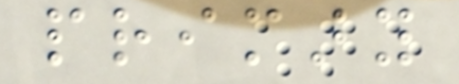primary
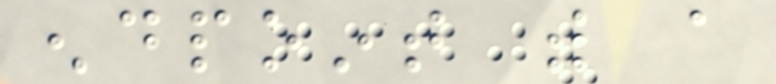endpoint with a
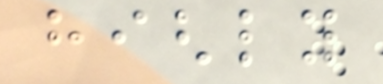highly
